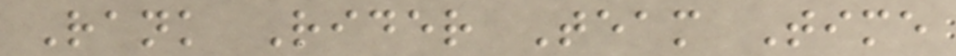Rank Rider Team Time
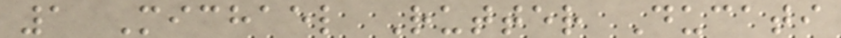1 Michael Rutter Ducati
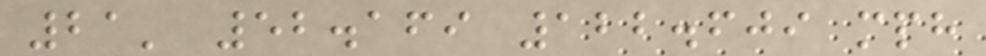21' 52.169 122.609 mph
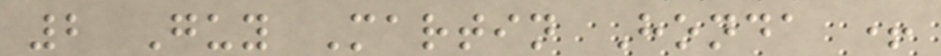2 Guy Martin Honda +
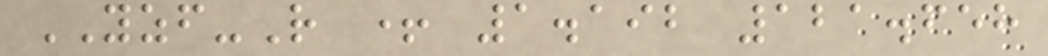YZF-R + 1.192 121.658
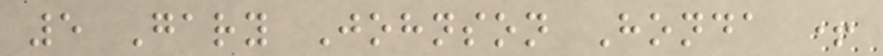5 Gary Johnson Honda +
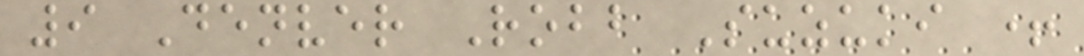9 Denver Robb Suzuki +
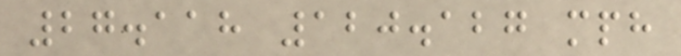27.118 120.127 mph
